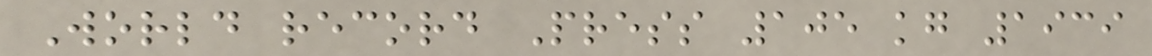World record Press 105 kg 1939
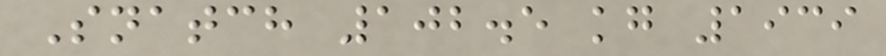Snatch 102.5 kg 1939
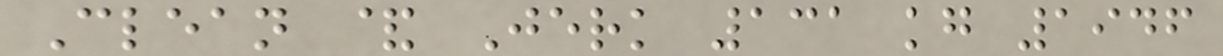Clean & Jerk 131 kg 1946
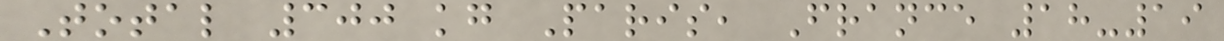Total 300 kg Paris, France 18-19
